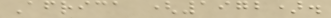Africa (1972).
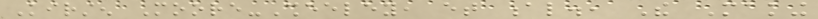Kirsten Moore-Sheeley, et al., The Making
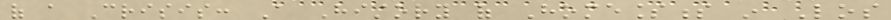of a Crisis: A History of Homelessness in Los
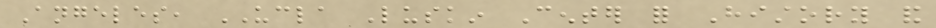Angeles, UCLA Luskin Center for History and
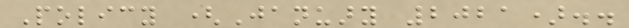Policy (January 2021)..
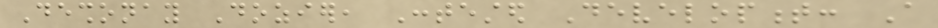Deshonay Dozier, Contested Development: A
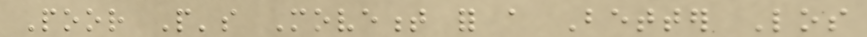Poor People's Movement for a Better Los
